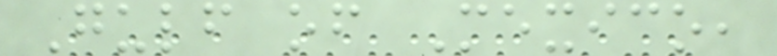Gulf of Mexico,
